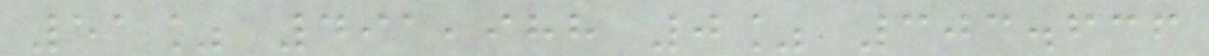51% 491,988 0% 303.636
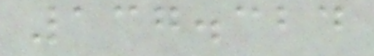137.324
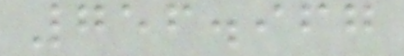756.967
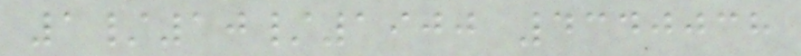1/10/1900 4340038
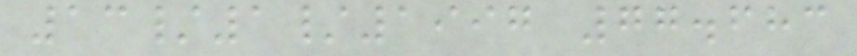13/1/1997 77.683
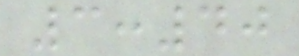3:40
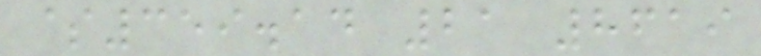$359.14 21 8619
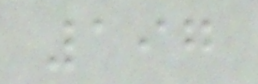197
